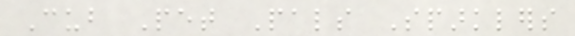Cub Pet Pals Sparklers
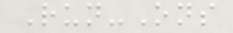Run-Ons
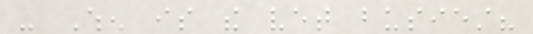- When is the vet busiest?
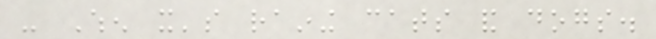- When it's raining cats and dogs.
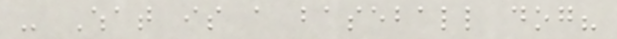- What is a baseball dog?
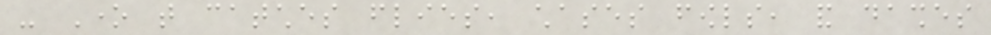- One that catches flies, chases fowls, and dashes
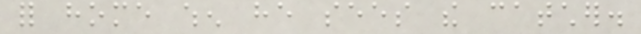for home when he sees the catcher.
